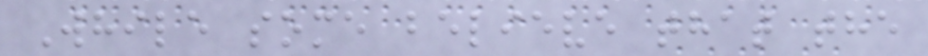While some believe that the
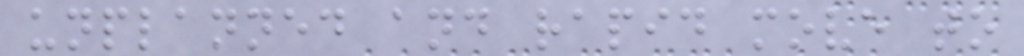unplanned and rapid move to
